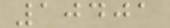10401
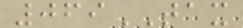069TAX
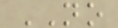NO
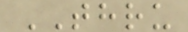THRU
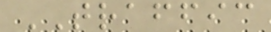TRAFFIC
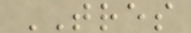TRES
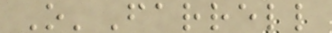O'Farrell
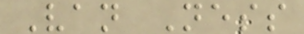Van Ness
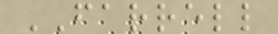FARRELL
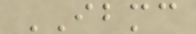IBMC
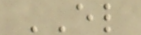EL
